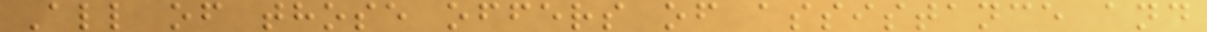All of those offers of assistance and
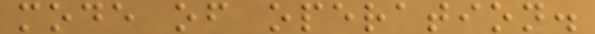mode of operation.
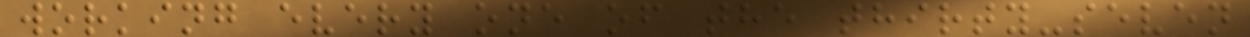working every one of the thirty-seven
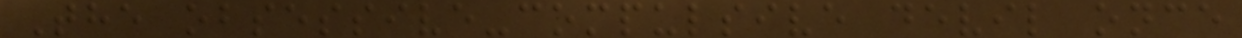The obsessive-compulsive devil once
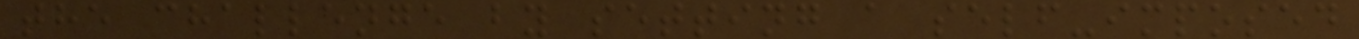the challenge by setting a self-imposed
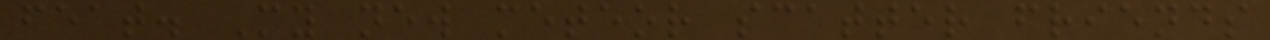feat. My new meteor scatter friends
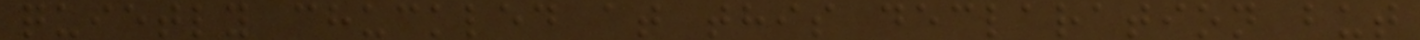quietly chuckled at this declaration but
